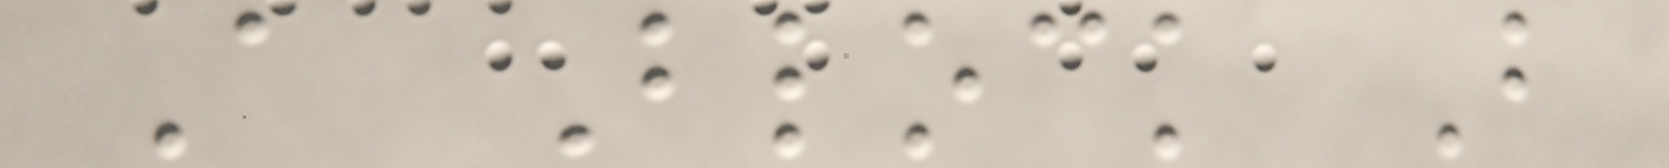A Block B
